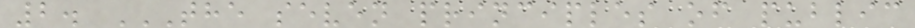2. THE SEVEN PRINCIPLES OF PUBLIC
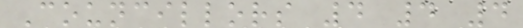Councillors 4 4 4
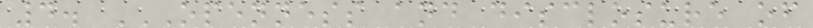4. OPENNESS AND DISCLOSURE OF
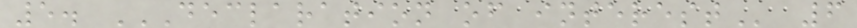5. DECLARATION OF INTEREST 6
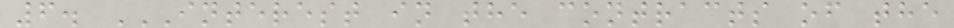6. INTEREST IN THE CONTRACTS OF THE
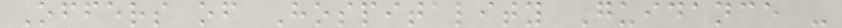Offers of Hospitality Guidance -
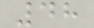48
